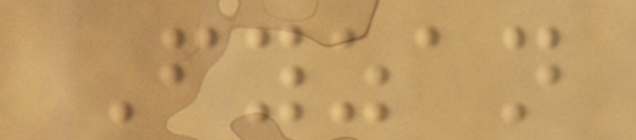Fyzan
